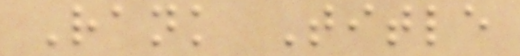Rank Title
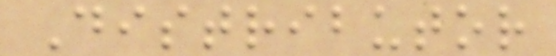Distributor
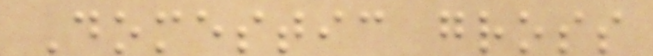Domestic gross
